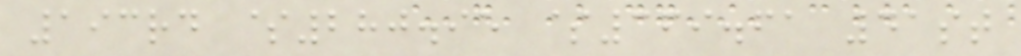193rd $280.95 $369.61 41st
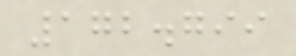172.799
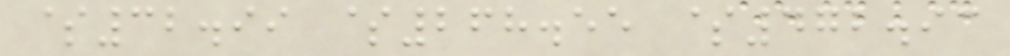$32.99 $268.55 $472.93
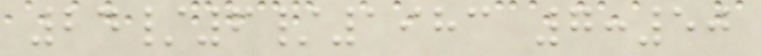24/6/1983 7:50
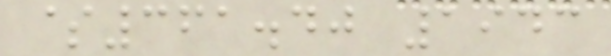$361.40 1943
